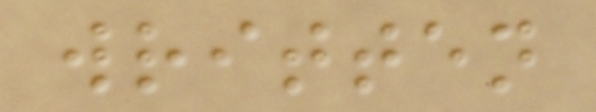written
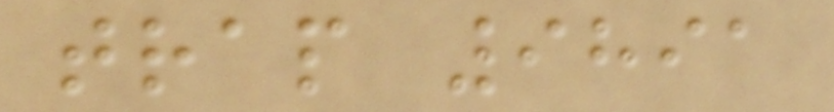trap 9891
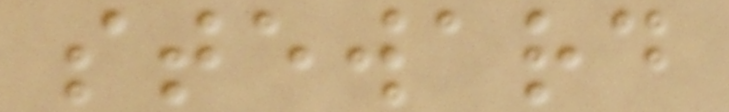steward
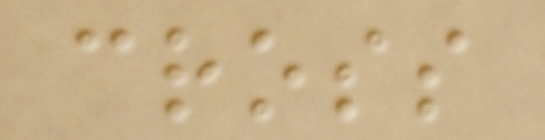cross
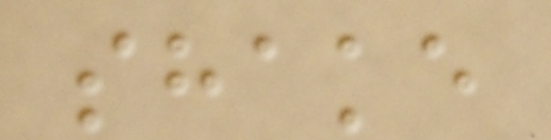shake
